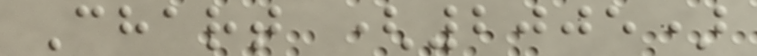Chart (2005)
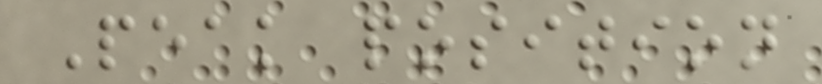Peak position
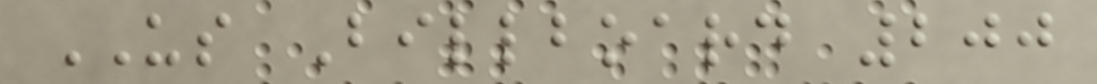US Billboard 200
